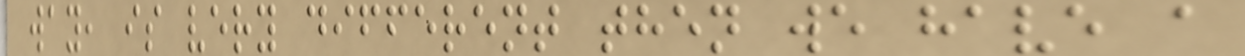way, is very different then we have a
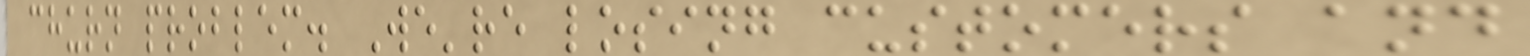churn problem. We're losing customers and
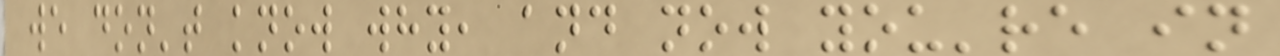we don't know why, and now you're in
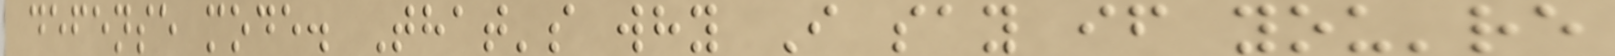defense mode. That's why I say if you're
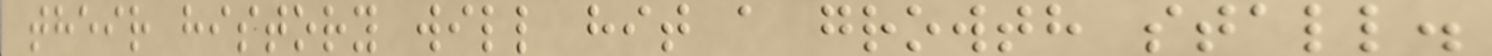their history will hit a growth stall.
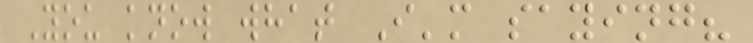You know what I'm saying?
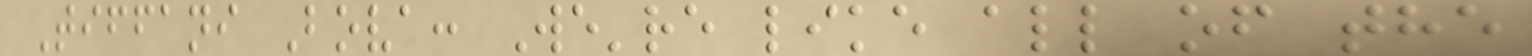Tiffani Bova: We're like all of the
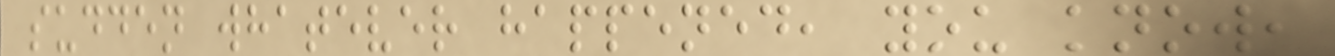sudden whatever happened, you know,
